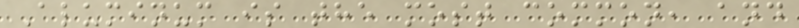Aluminum is the most common, and
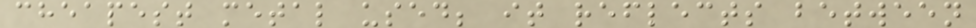cheapest metal used; it reflects between
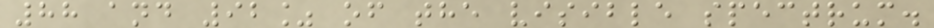88 and 92% of the visible spectrum.
